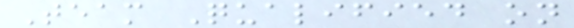Team Qualified on
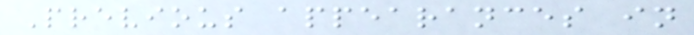Previous appearances in
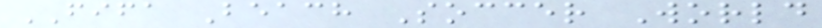FIFA Beach Soccer World
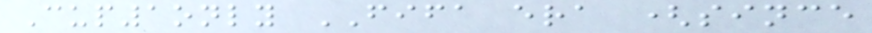Cup1only FIFA era (since
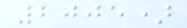2005)
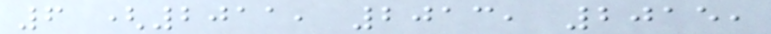6 (2011, 2013, 2015,
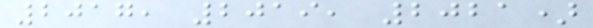2017, 2019, 2021)
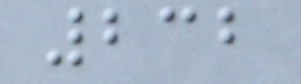232
